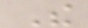The
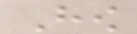How
